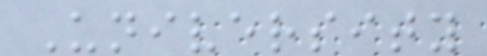University
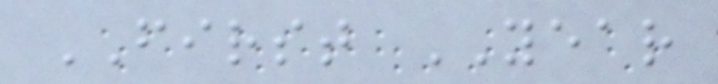FIRST YEAR
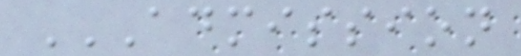ADMISSION
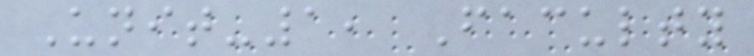Unit-1, Faculty
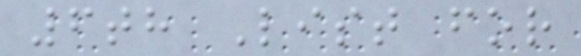6th List for
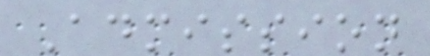Admission
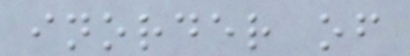inorder of
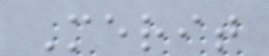Merit
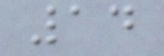14
